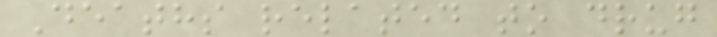Deaths related to drug
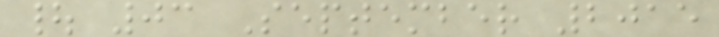| 03 September 2015
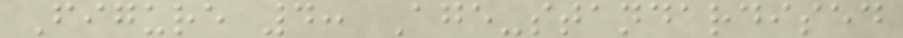Figure 4: Age-standardised
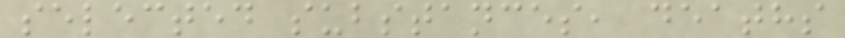selected substances, deaths
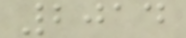2014
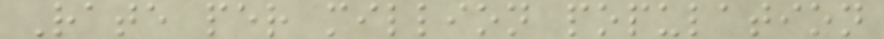Rate per million population
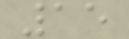15
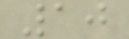10
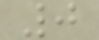0
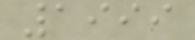1999
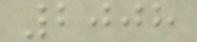2008
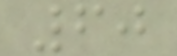60
